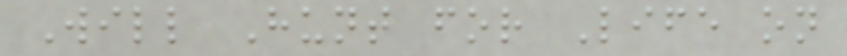Will Hunt for Life on
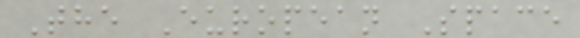The European Space
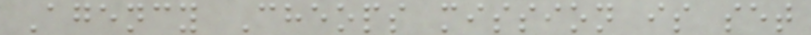Agency Cheops mission is set
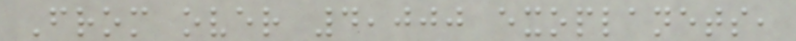From over 4,000 exoplanets,
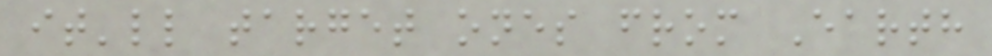it'll target ones from Earth
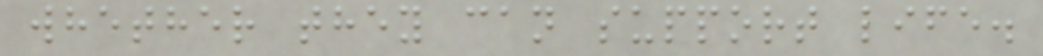whether they can support life.
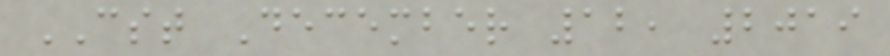CST December 12, 2019
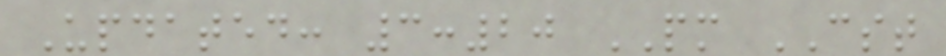Updated: 3:20 PM CST
